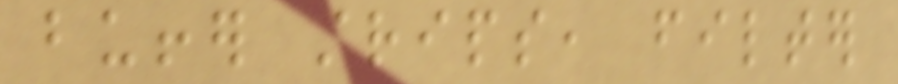buffer strips, filter
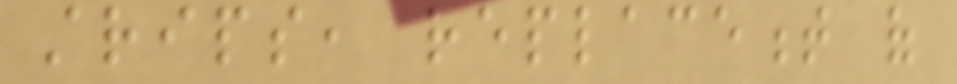strips, replacement of
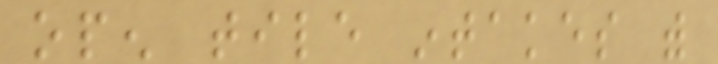open tile intakes with
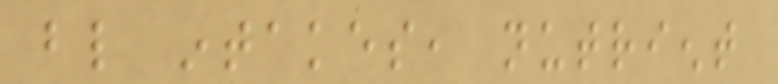blind intakes, nutrient
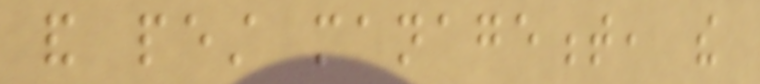and pest management, the
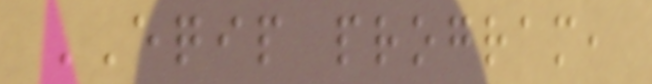EQIP program,
